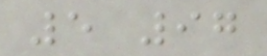5 97
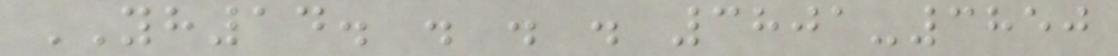YH14. . . . 3801-3850
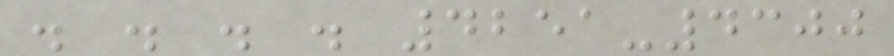. . . . 4251-4300
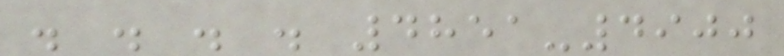. . . . 4851-4900
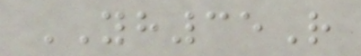YH35R
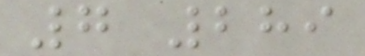7 289
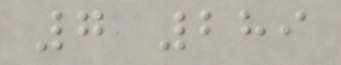7 289
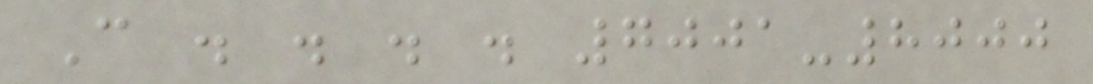C . . . . 7001-8000
